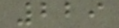229
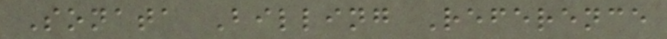Sonata Billing Reference
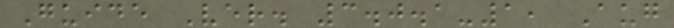Guide Ver. 3.0.1-1, Aug
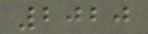2020
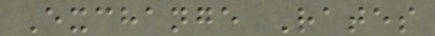Exchange Rates
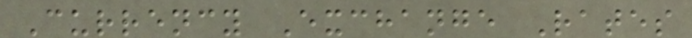Currency Exchange Rates
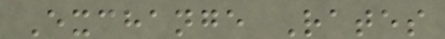Exchange Rates
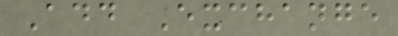Add Exchange
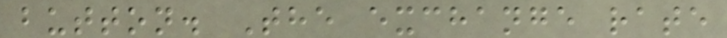button. The exchange rate
